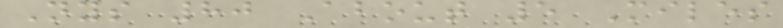Nys 80 About 5 Miles
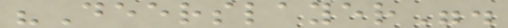"Deerslayer".
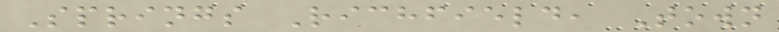Springs Richfield, Town
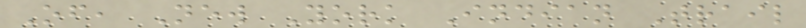Of, New York Indian Trail
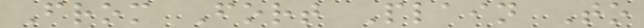From Fort Plain To
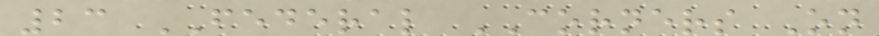23 FEDERAL CORNERS On
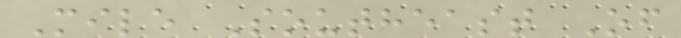Mile Southeast Of
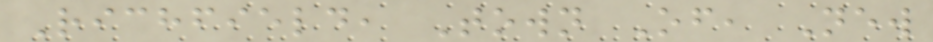Richfield, Town Of, New
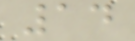14
